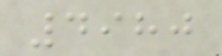4980
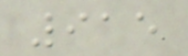915
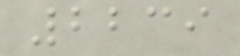2239
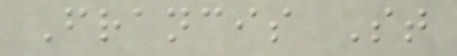Francis St
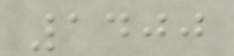1400
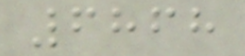6868
